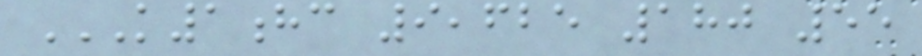K1HC 9,625 180 55
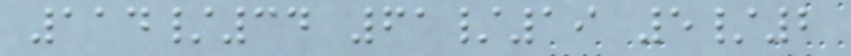114/34 61/19 5/2
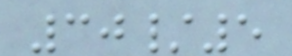30/5
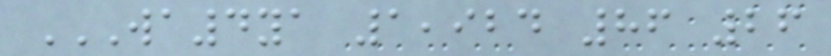WA4YA 1,924 86 26
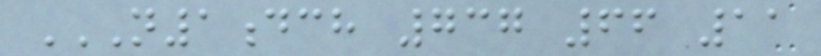N1DCH 737 66 11
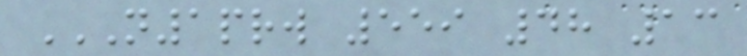N1PRW 559 48 13
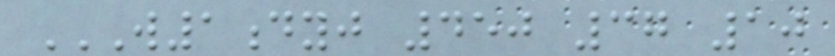W1DYJ 450 37 10
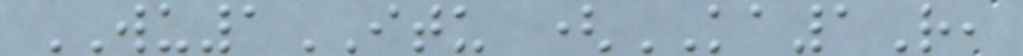WU1ITU (KA1R,
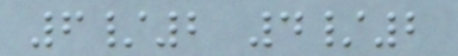6/2 4/2
